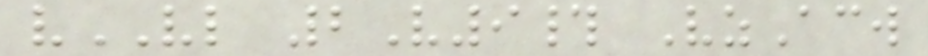vVL 2V9# VzAcw
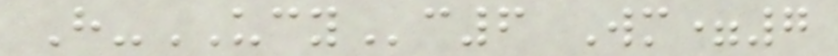H-UCYc6 Wm=7
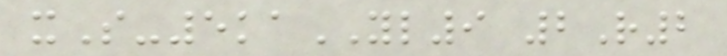xS-5kaYL9 2R2
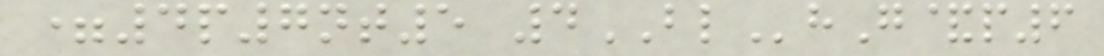=4p7nt5 4BLhG&p6
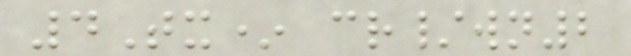4Tx* cr/wn2
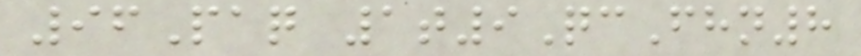96Paq 1t9QcFhn8
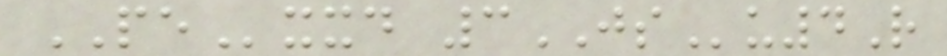PExxd 3JSu4R
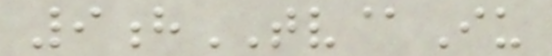9hTV@Iu
